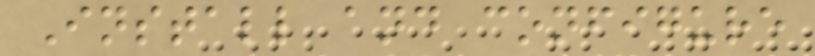Install and configure
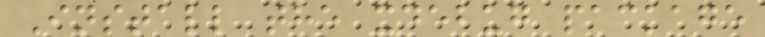Install the xdebug package
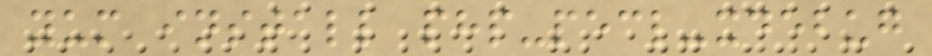yum install php-pecl-xdebug
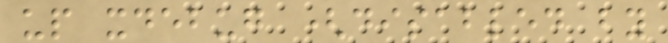up xdebug (disabled by
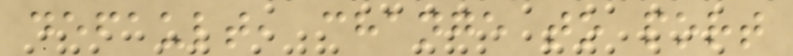default, change to port
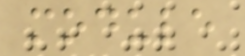module
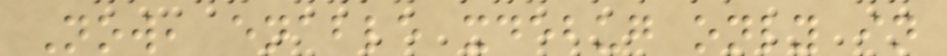Now, enable xdebug only in
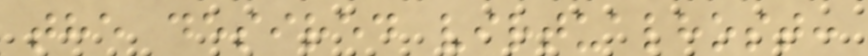the desired virtualhost:
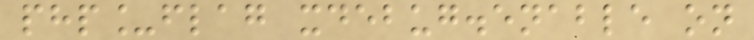php_flag xdebug.enable on
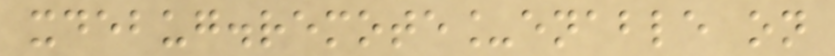xdebug.remote_enable on
